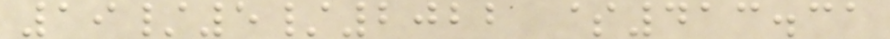19/5/2022 $413.31
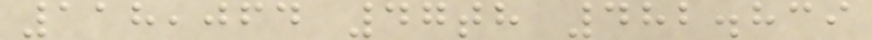118,064 47th 482.839
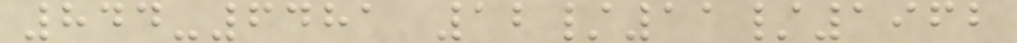844-6481 12/11/1962
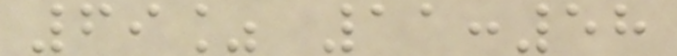69% 11:58
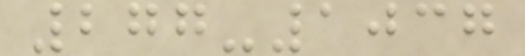277-1037
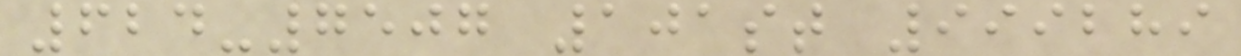624-7507 101st 999289
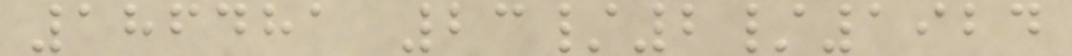186481 23/2/1924
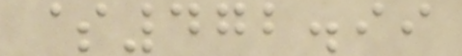$472.99
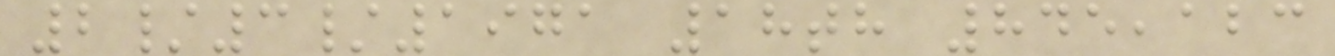2/3/1971 18th 845,123
